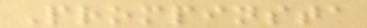Prompinsta
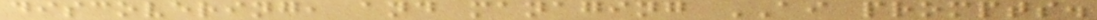discovering, and managing AI prompts.
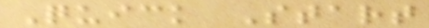Quick Start
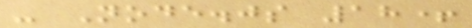- Node.js 18+
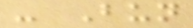- Bun
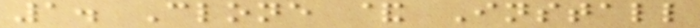1. Clone & Install
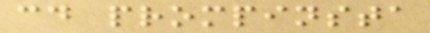cd prompinsta
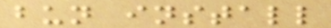bun install
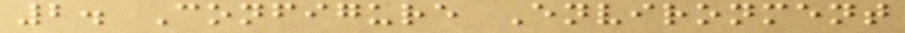2. Configure Environment
